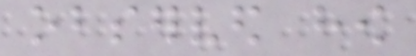observed how
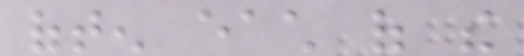often each of the
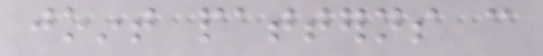joint patterns can
